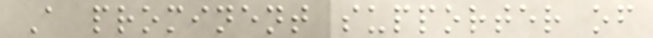A prominent supporter of
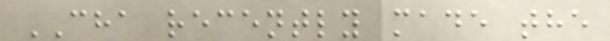CHA recently made the
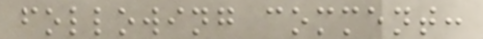following comment:
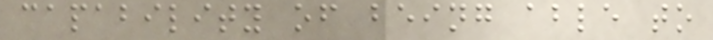capability of being able to
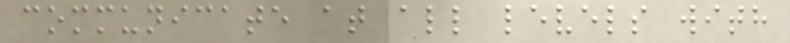communicate at all levels with
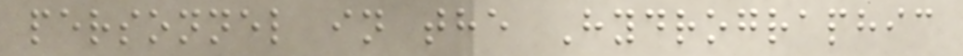personnel in the Hydrographic
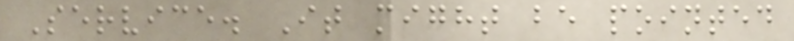Service. It might be pointed
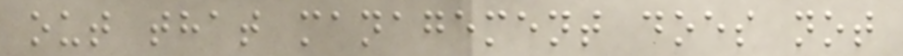out that management does not
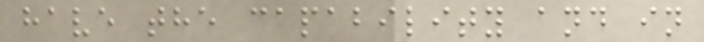have the capability and in
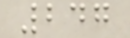247
